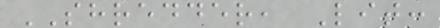SHREDDER, Lit:
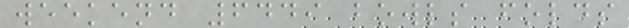weekend 6449 bowls folds
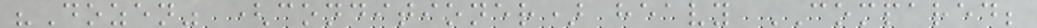"Dozen" (conditioner) heavy COMPARED;
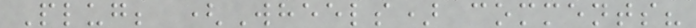Plug; (Wheels) comments?
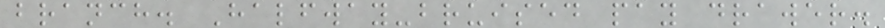branch. Halfway-bruised pay drawer.
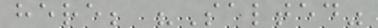here; "Salted"
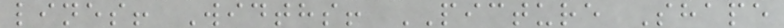lines! Widths! PICTURE Shape
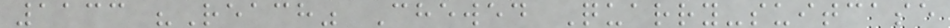1133 "Reach" Chewed Quarry-suitcase
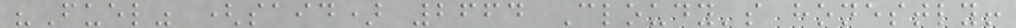"Fuel" (said) 2664 Cloudy's honestly!
